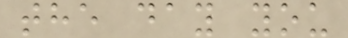the day you
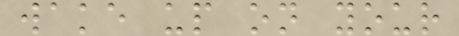wake up on your
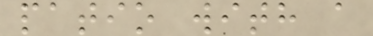patio with a
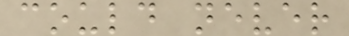could never
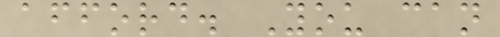afford. You can
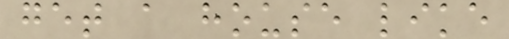get a house like
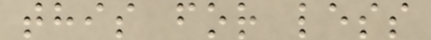this for less
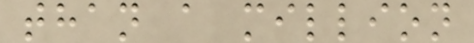than a million
